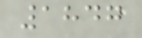1847
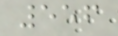556
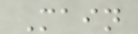Main
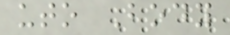uto Body
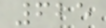625
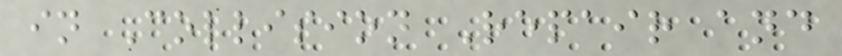in Collision Repair and
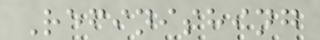Refinishing
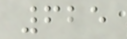625
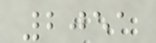2051
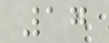17
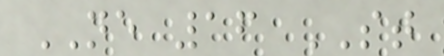NE 16 ST
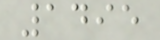1495
